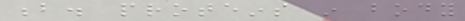b. proteins in body
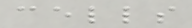cells
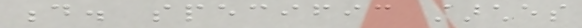d. specific starches
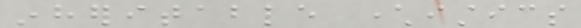inheritable characteristics
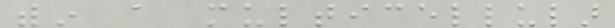within a multicellular
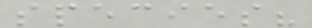species?
